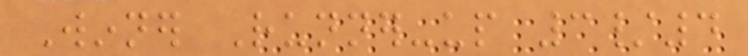Winner Runner-up 3/4
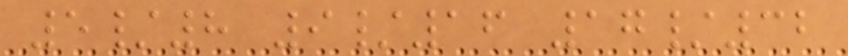5/8 9/16 17/32
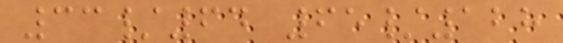33/64 65/128
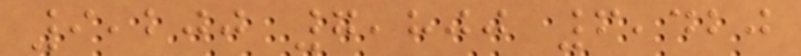9,200 7,800 6,420
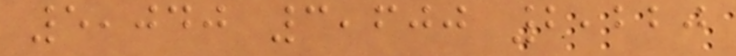5,040 3,600 2,220
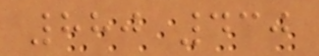880 430
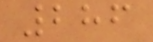286
